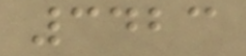3423
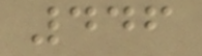446
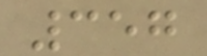357
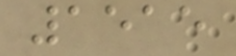1515
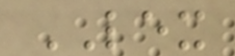LEX
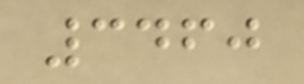3460
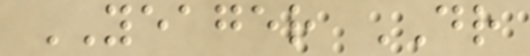YEAGER DR
